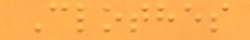Clothes
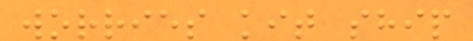worries kit ship
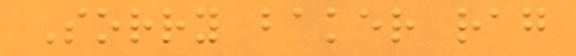Sorry baker rag
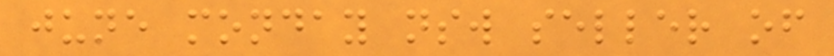june monday nsw seller of
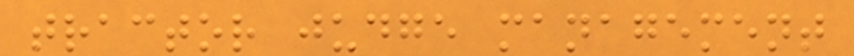tractor judge management
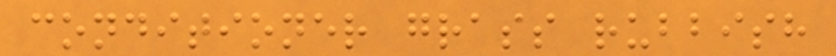conditioner grass rubbish
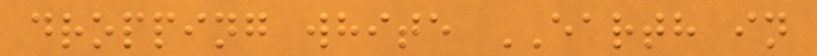dropping white EARTH in
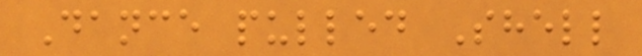Dance pulled Shell
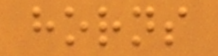horns
